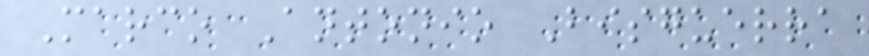Marco Antonio Bisguerra
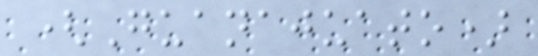(Guanajuato)
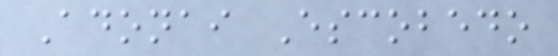Adonai Escobedo
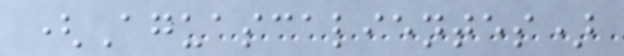(Aguascalientes)
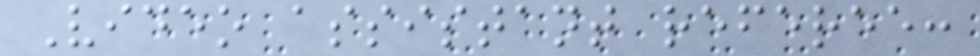Video assistant referee:
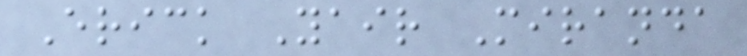Erick Yair Miranda
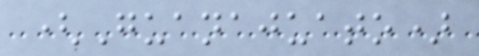(Guanajuato)
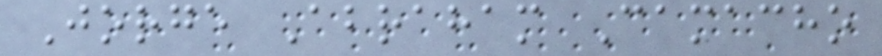Jorge Abraham Camacho
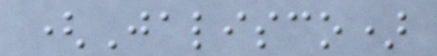(Jalisco)
